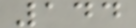144
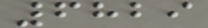6829
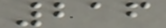216
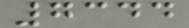7344
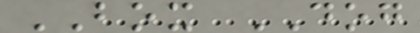BOX DOG
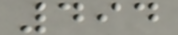494
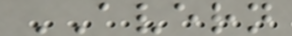AVERN
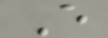E
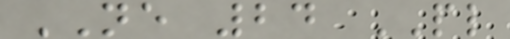NE 24 PL
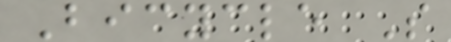Bicycle S
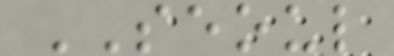SEOUL
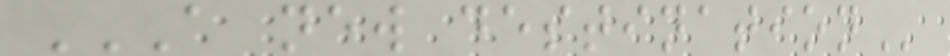A NEW DESTINATION
